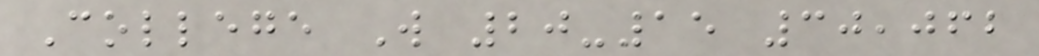College W 20-15 30,062
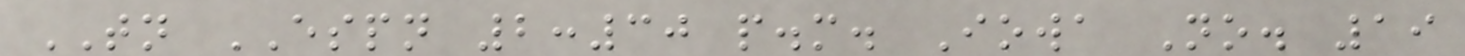TN ESPN 2:30 p.m. Iowa No. 19
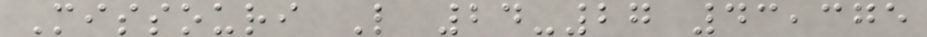Missouri L 24-27 43,375
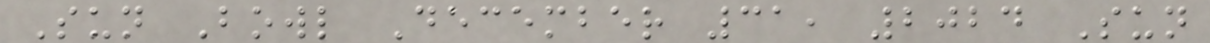Sun Bowl December 31, 2024 Sun
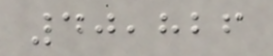40,826
